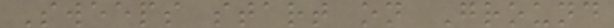Sweeps start on Ground
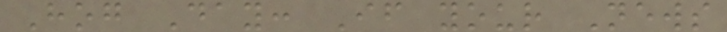Hog Day: If your News
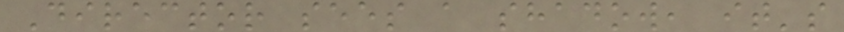Director sees a shadow, it's
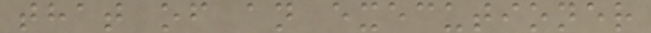that of an executioner
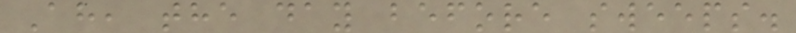Ah, the day before sweeps.
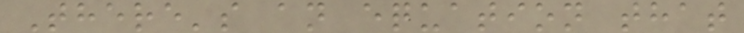There's an equation that
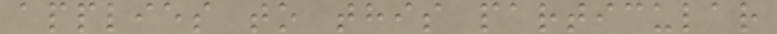applies to this particular
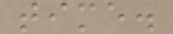time.
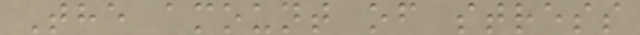The amount of stress
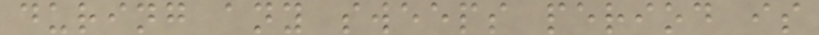during any sweeps period is
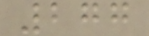277
